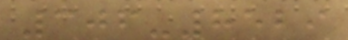306-8529
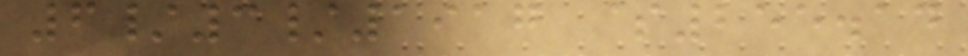6/3/1917 $255.14
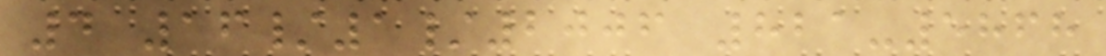4 16/1/2006 821-5868
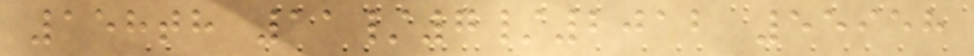158th 11/7/2012 55958
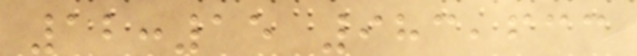12:15 983,633
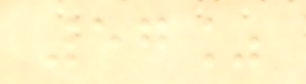57%
